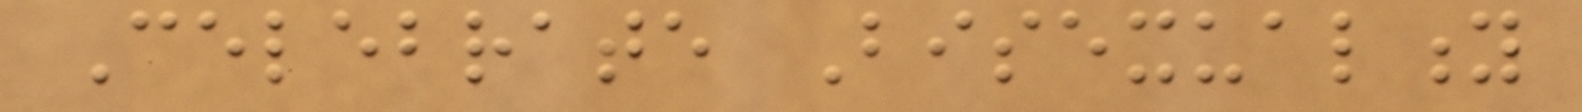Celebrate Bisexuality
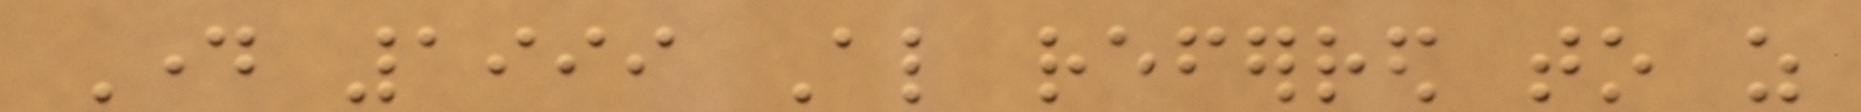Day 1999 Also referred to as
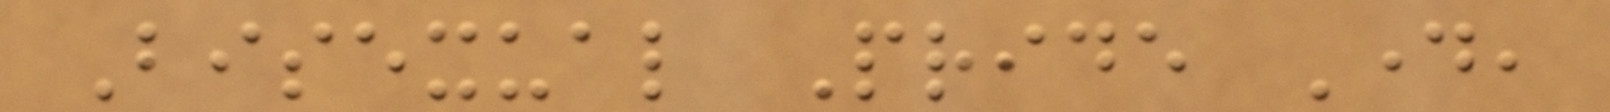Bisexual Pride Day,
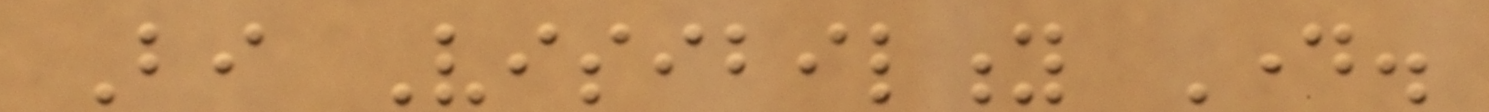Bi Visibility Day.
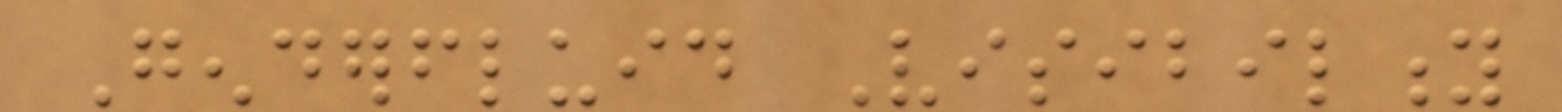Genderfluid Visibility
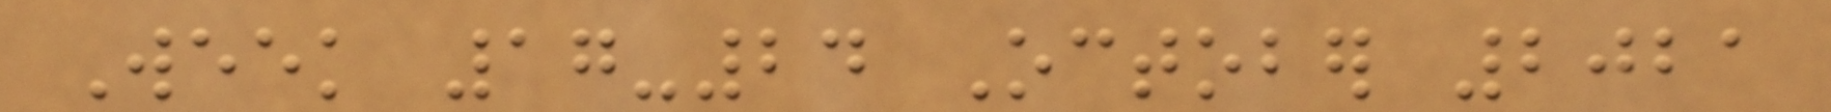Week 17-24 October 2021
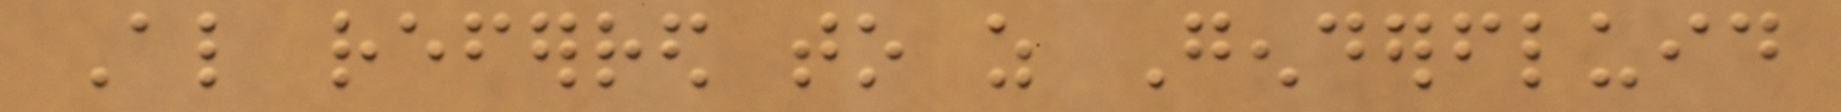Also referred to as Genderfluid
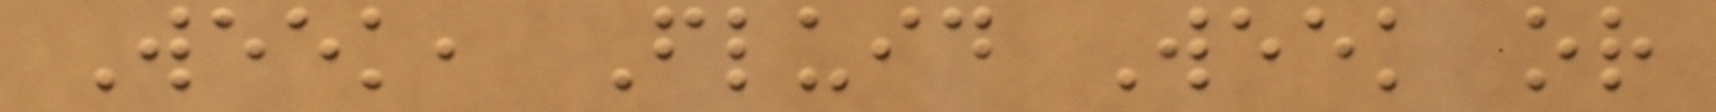Week, Fluid Week or
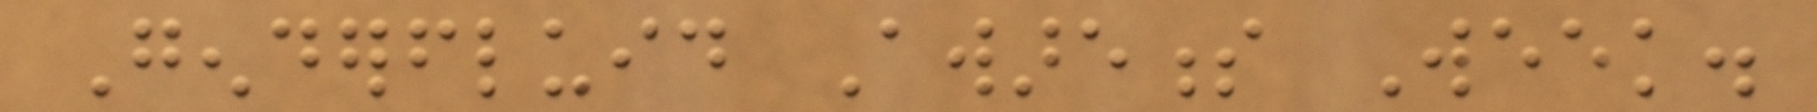Genderfluid Awareness Week.
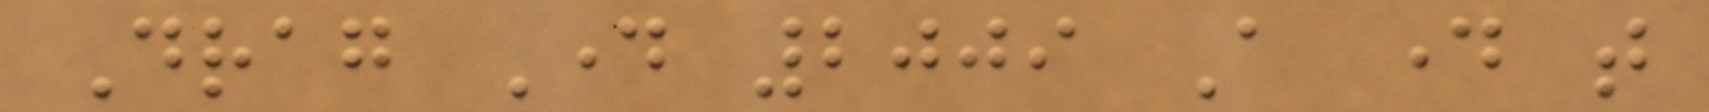Drag Day 2009 A day that
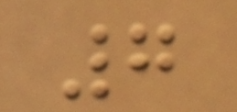7
